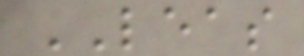LEAS
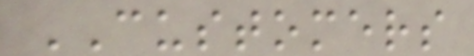CUSTOMERS
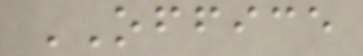OFFICE
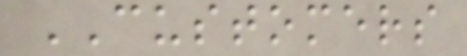CUSTOMERS
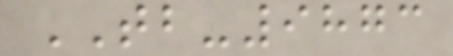TB-9873
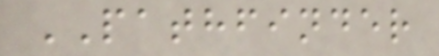PATHFINDER
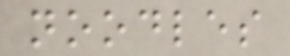noodles
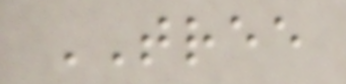TREE
